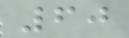60
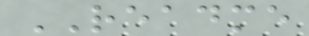README
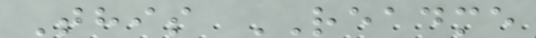This README
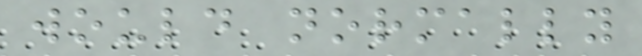would normally
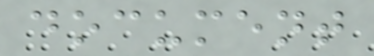document
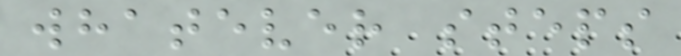whatever steps
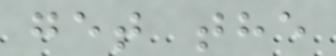get the
